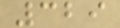329
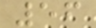56
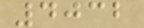4032
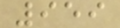959
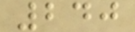240
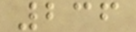236
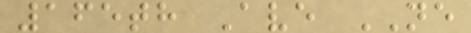165th Ave NE
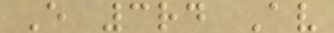E 3rd Av
